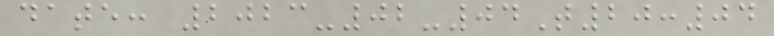date: 2023-02-04T20:04
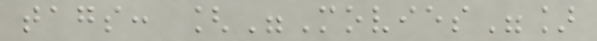tags: ["Movies"]
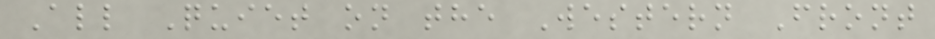All Quiet on the Western Front
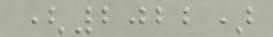(2022)
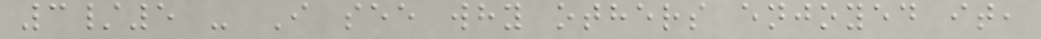3/5 - I see why others enjoyed it,
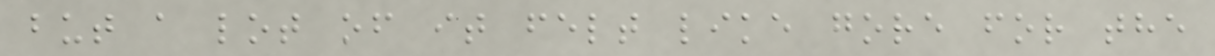but a lot of it felt like gore for the
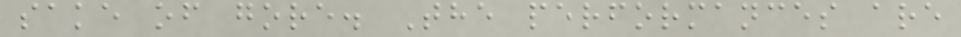sake of gore. The performances are
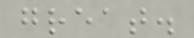great.
